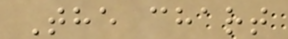The chart
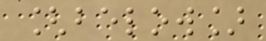[below]
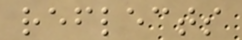reflects
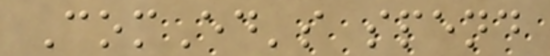ComEd's spend
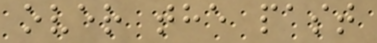over the past
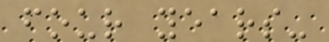four years-
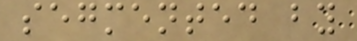segmented by
